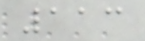113
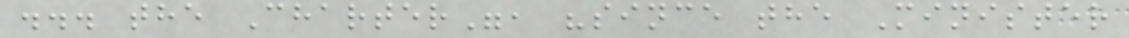... the Charter", "since the Minister
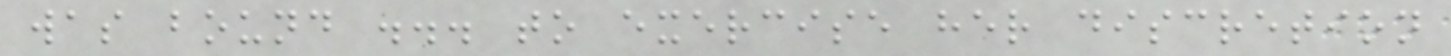was bound ... to exercise her discretion
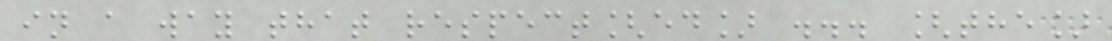in a way that respect[ed] ... [the]
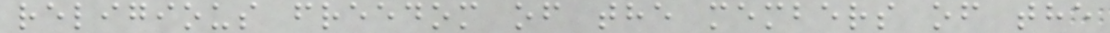religious freedom of the members of the
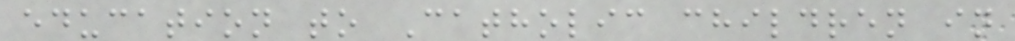education to Catholic children in
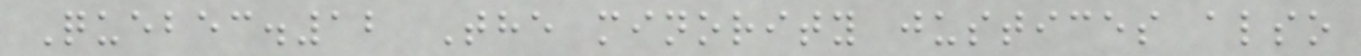Quebec.12 The minority justices also
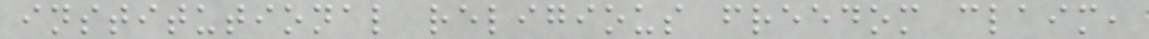institutional religious freedom claim,
